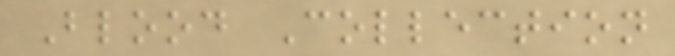Blood Collection
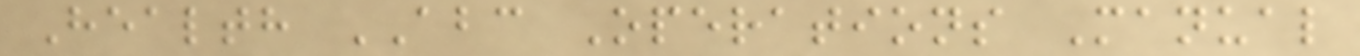Health ABC Operations Manual
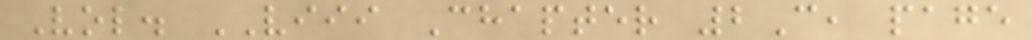Vol. VIII Chapter 2C, page
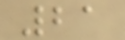21
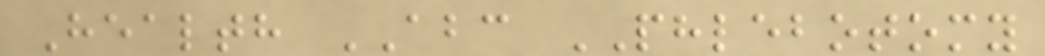Health ABC PHLEBOTOMY
